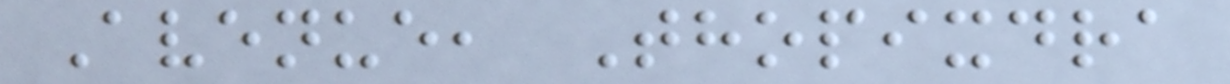Avenue, Thopixdra
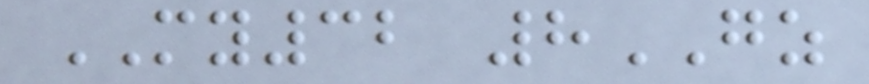MY32 8GZ
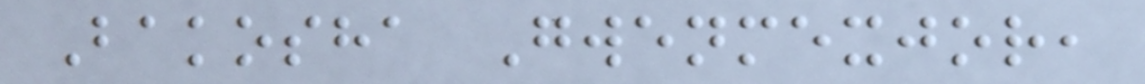Bakosha Gwenmexjor,
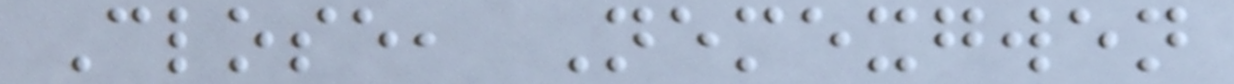Close, Nemexgwen
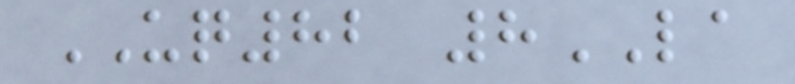UQ82 8LA
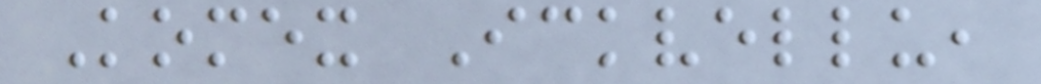Komex Ickvellu,
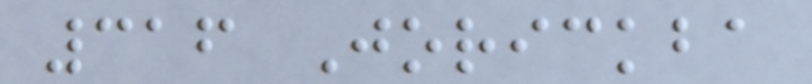316 Jorickba
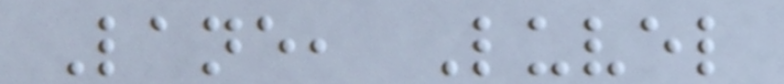Lane, Luvel
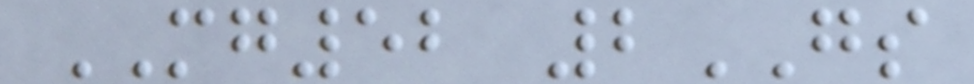MG52 2GS
